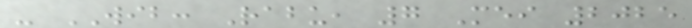- WIB: Rabu, 7 Mei 2025
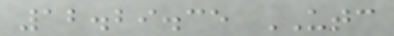12.29.35 UTC
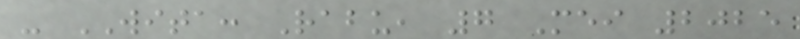- WITA: Rabu, 7 Mei 2025
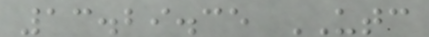13.29.35 UTC
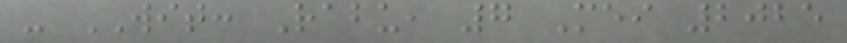- WIT: Rabu, 7 Mei 2025
